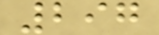297
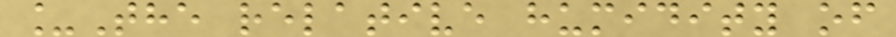_The relative humidity of
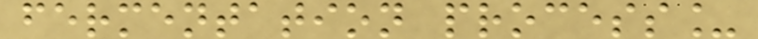fermentation process_
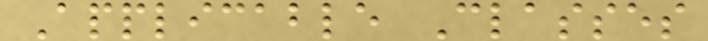Applicable Classes
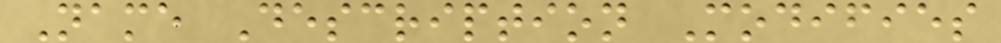Name Description Modifies
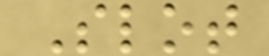Slot
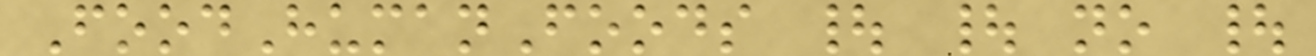FoodHumanFoods | | no |
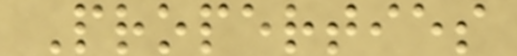Properties
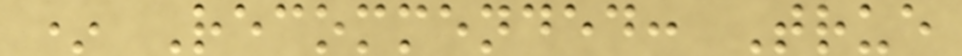* Recommended: True
